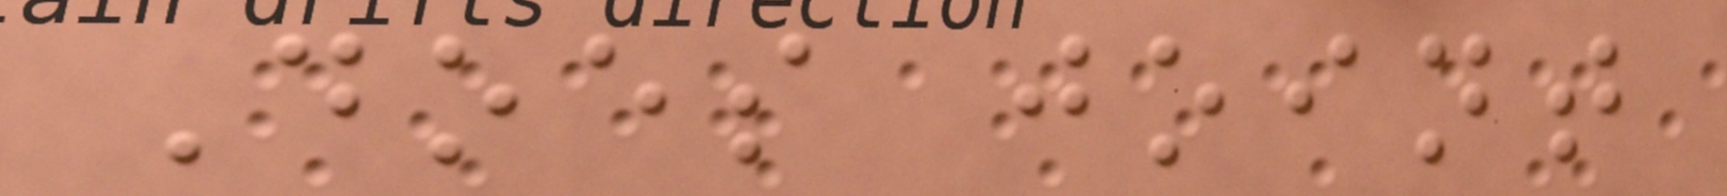Does joint
